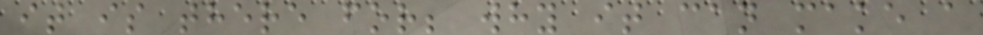it is there for; why it can make a
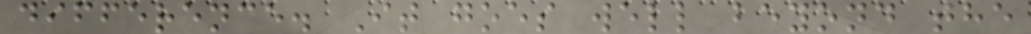difference. It goes well beyond the
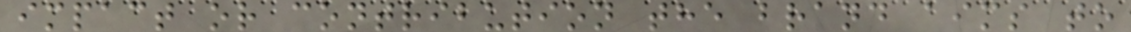impact or contribution the brand aims to
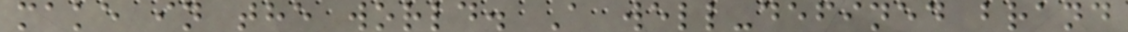make in the world. A well-defined brand
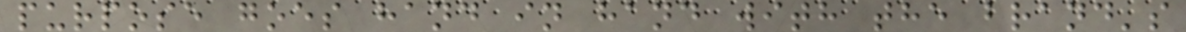purpose goes hand in hand with the brand's
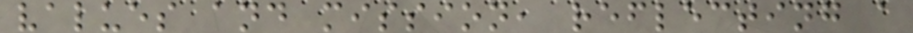values and mission, reflecting a
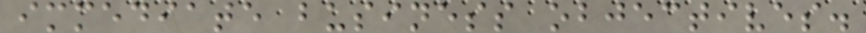immediate business objectives.
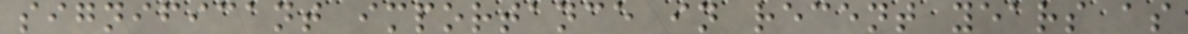significant importance in recent years as
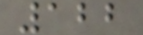122
